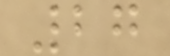27
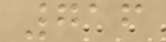716
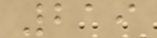219
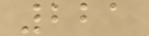221
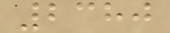2380
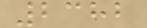2382
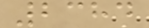2384
